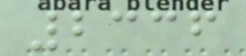2336
